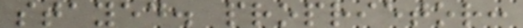stayed. proprietor:
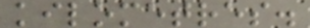kilometres.
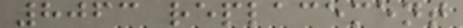8063 replacement
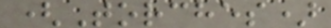(Torches)
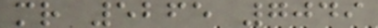mr 5265 7049
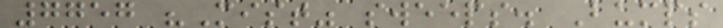7757 "Mist" sweeps. Bumps
